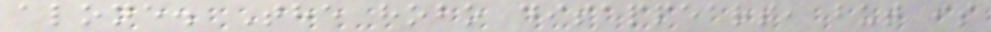alone. The hobo disappears, but is
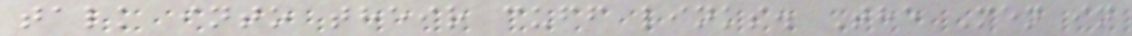talk into their cuff links. The Men in
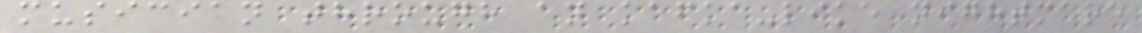musician through an kafka-like nightmare
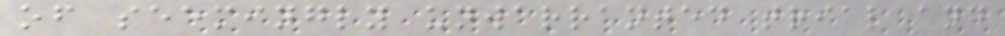of seemingly unwarranted trial and
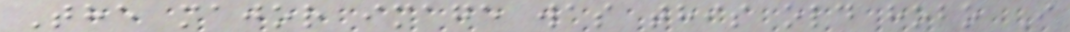The major image was this old hobo I
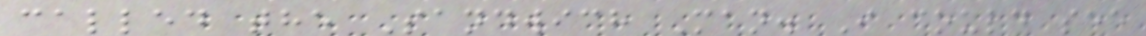called the Sandwich Man. I could see
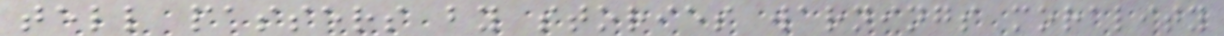tell passers by stories warnings morality
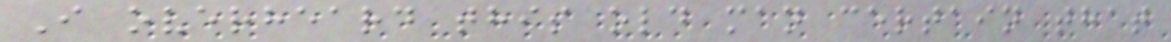I overheard this old man certain that
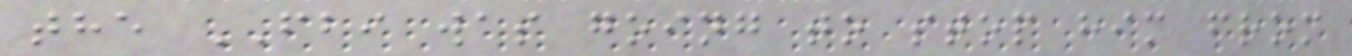the FBI was going to stop him from
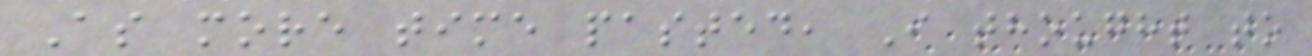As more time pasted, I thought to
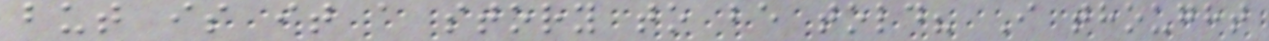but is it a story to be told? I thought
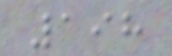198
